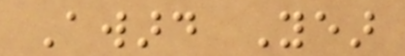Award Year
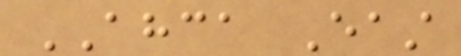AHCA East
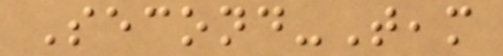Second-Team
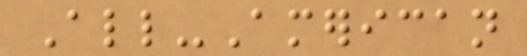All-American
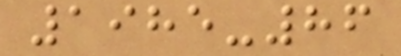1985-86
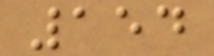154
